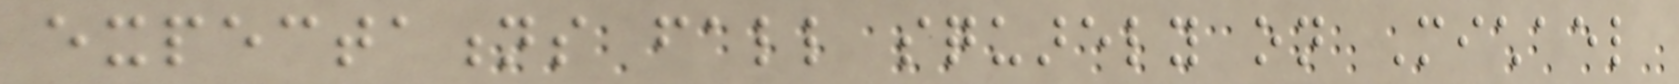expectations fall squarely on Michael
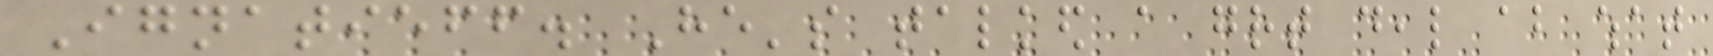Ignatieff. He's talked a great deal about what
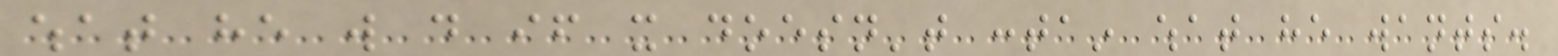what he will do if it doesn't contain what he wants.
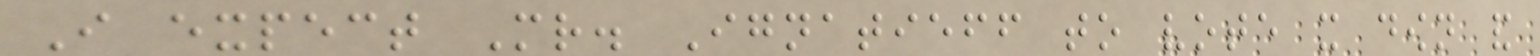I expect Mr. Ignatieff to vote it down and
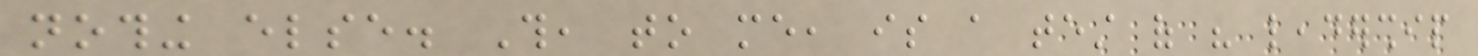nothing else. This, to me, is a test of his leadership
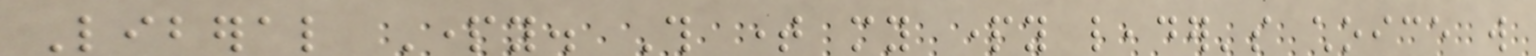Liberal Party. This time my party leader's choice will
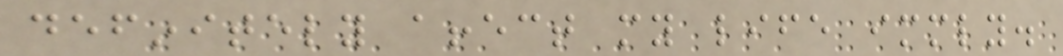definitely affect my life immediately.
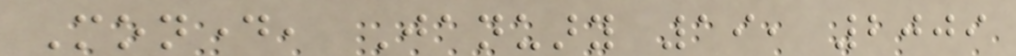Monday, January 19, 2009
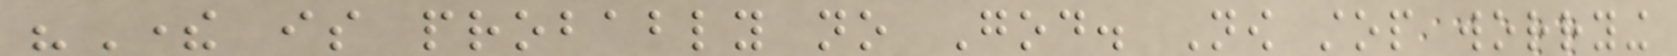"There is probably no God. Now stop worrying
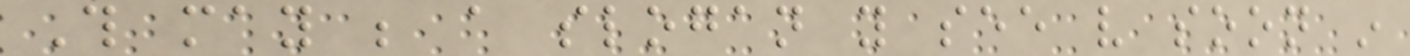This may be a slogan you see very soon in
